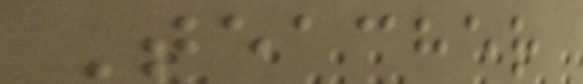Teacher
